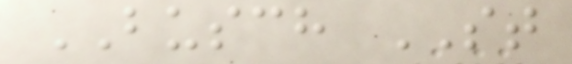BUSCH ST
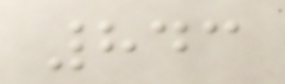843
